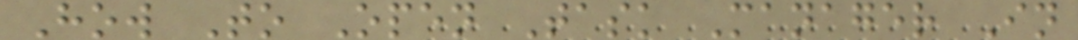How To Open Task Manager In
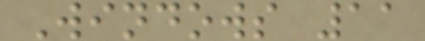Windows 11
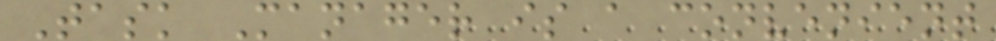Task Manager is a convenient
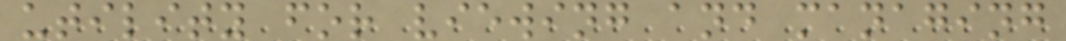utility for viewing and managing
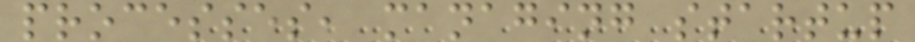processes, managing startup
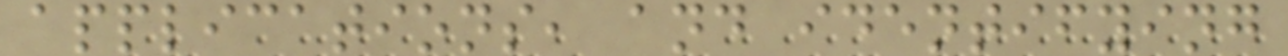applications, and identifying
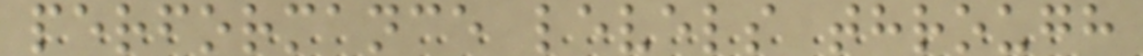performance levels through
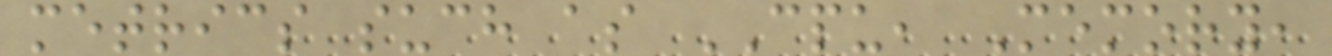metrics such as CPU, Memory,
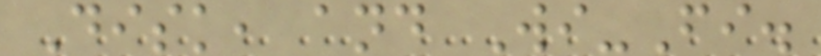Disk, and Wi-Fi.
